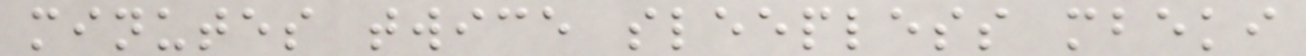minutes twice sleepless mbeki
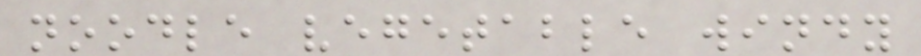noodle vegetable windy
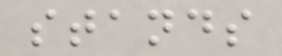stands
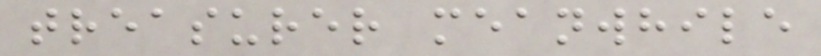treasurer meanwhile
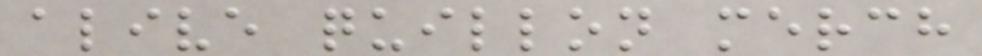alive quillon merch
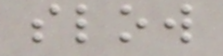slow
